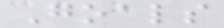Goals
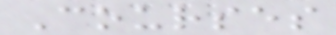Courses
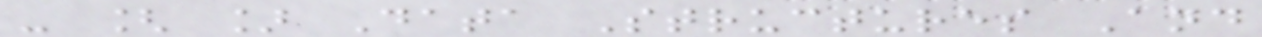- [ ] Data Structures And
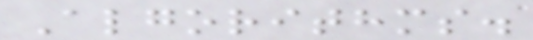Algorithms.
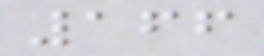166
